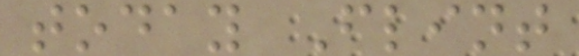today Flint
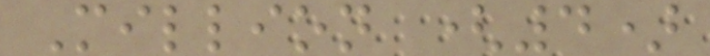Million (4)
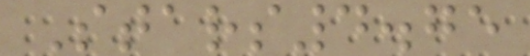Stars4.75
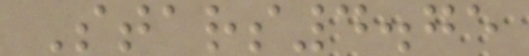Stars4.75
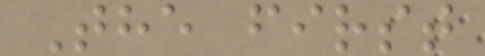The first
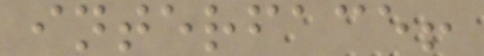interface!
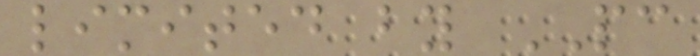limited by PC
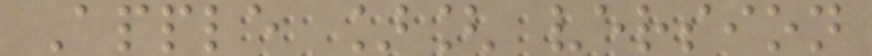Apple ][ version
